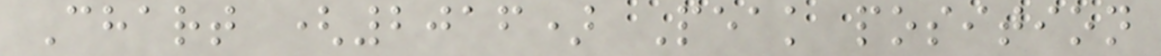Chart (2016) Peak position
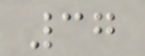37
